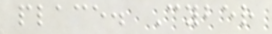place. Cyber
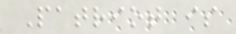Patriot is
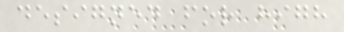designed for high
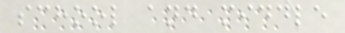school and middle
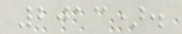2013).
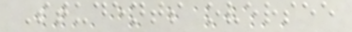Students oversee
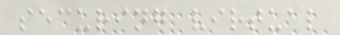securing virtual
